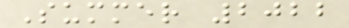Summer 2022
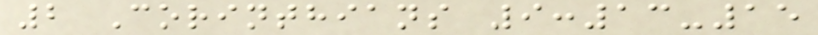2 Corinthians 9:13-15
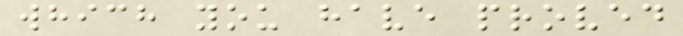which you have proved
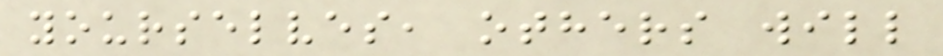yourselves, others will
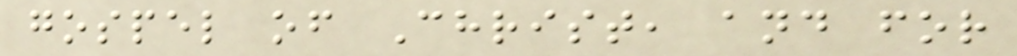gospel of Christ, and for
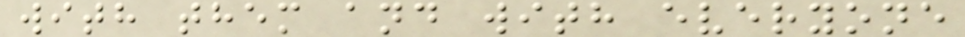with them and with everyone
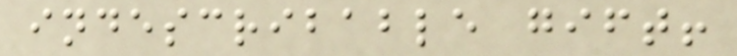indescribable gift!
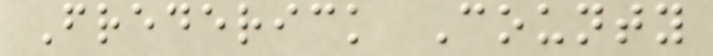Frederick County
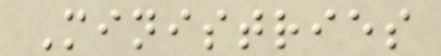Ministries
